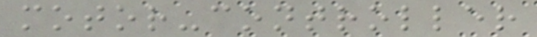motor-controller
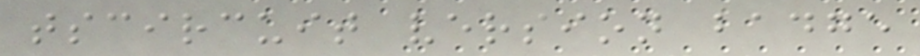tscircuit version badge
